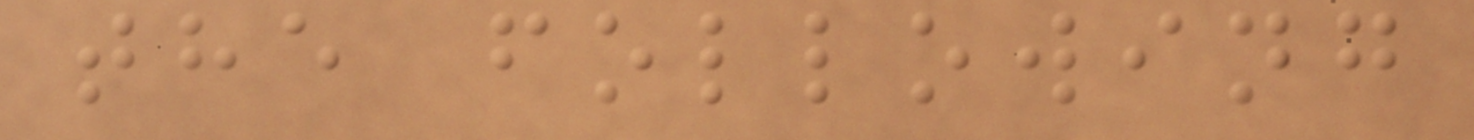the following
